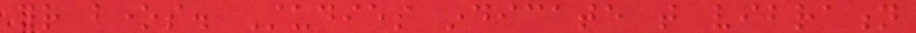your bones. Studies indicate that vibration
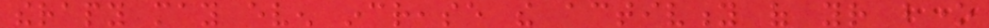therapy may even increase the activity of your bone
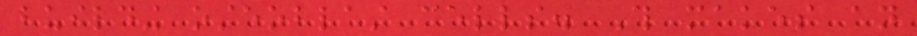building osteoblast cells. This makes an
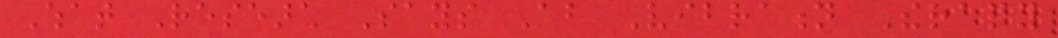What Research Says About Vibration Therapy
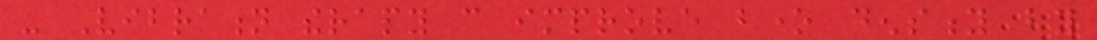- Vibration therapy can improve bone density by
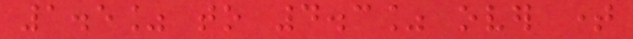1.5% to 4.3% over time
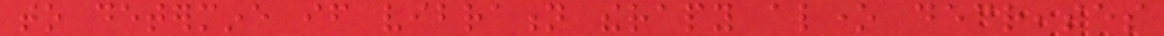to determine if vibration therapy alone decreases
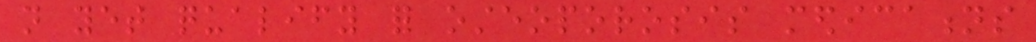not yet qualify for osteoporosis medications
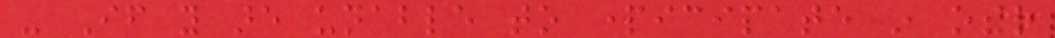- If you are unable to participate in other
